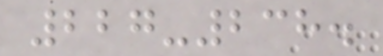227-238.
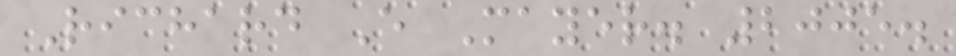Richard E Mayer. 2005.
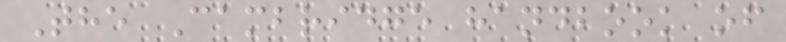The Cambridge handbook of
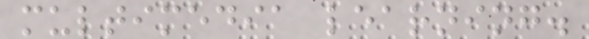multimedia learning.
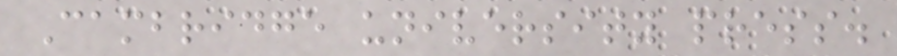Cambridge university press.
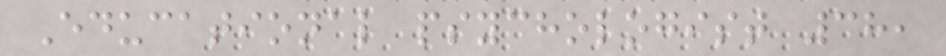Educational psychologist 38,
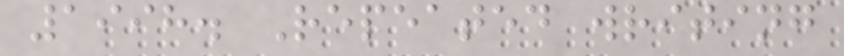1998. Repeated writing
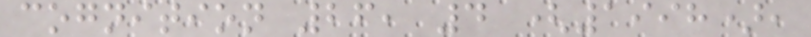cognition 26, 4 (1998),
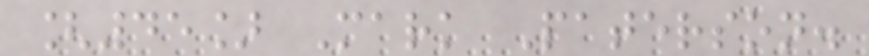[45] Mark Paterson.
